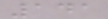141
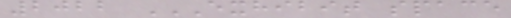2022 EXHIBIT SPACE
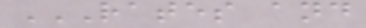RATES AND
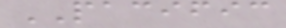PACIFIC
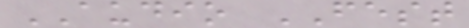AUDIO FEST
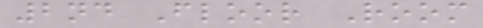2nd Floor Room
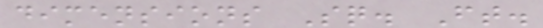dimensions Sq. Ft.
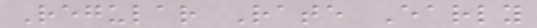Regular Rate Early
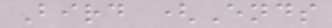Bird (Ends
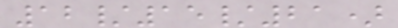12/15/21)
